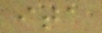ita
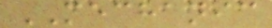MECHANIC
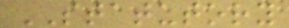STATUTORY
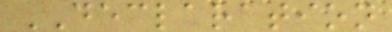DECLARATION
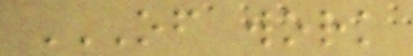OF WORK
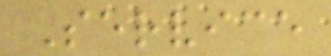Service
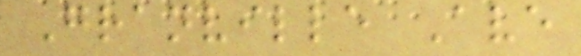Granville Ave
